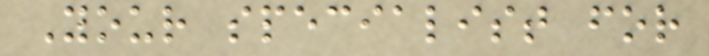Your specialist for
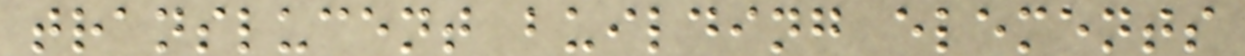translucent building elements
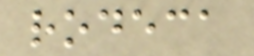rodeca
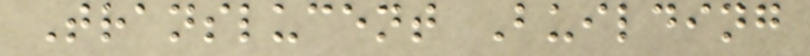Translucent Building
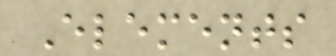Elements
